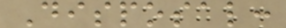Disposal:
